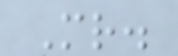Mr.
